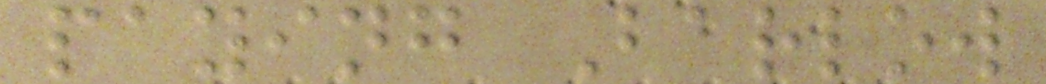paying Barlow
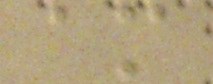am
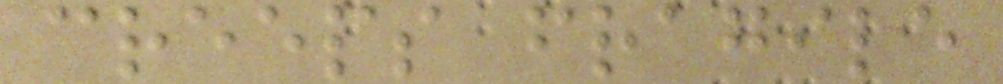creeps fragile
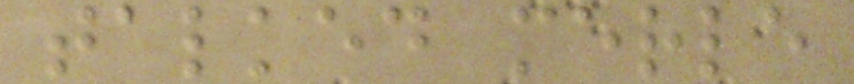talked merle
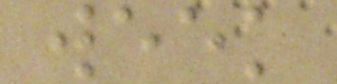week
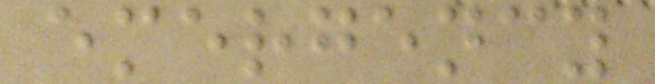emergency
